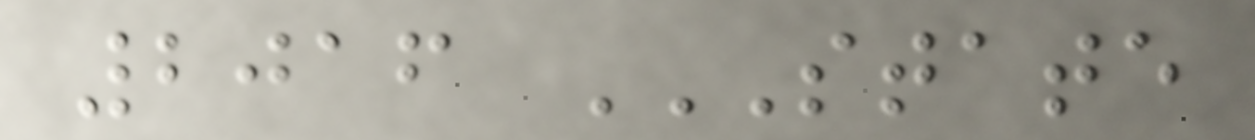2016 STATE
